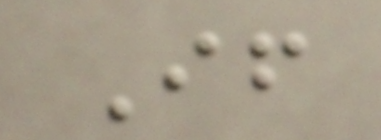If
